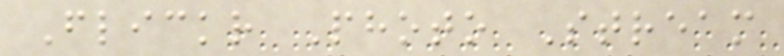Flickr Photo Stream
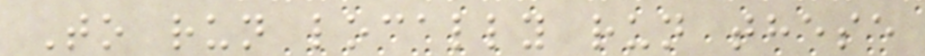To run locally run these
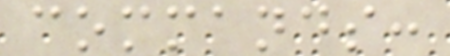commands:
